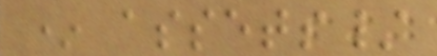* assets/
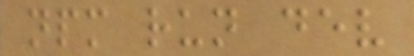npm run dev
